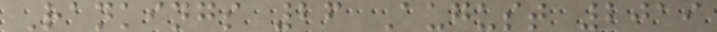Rankings 26 August 2019
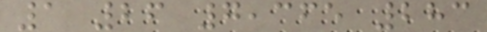1 26 7,365 283
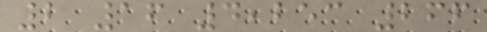2 16 4,253 266
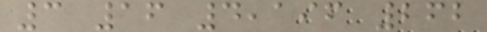3 16 4,196 262
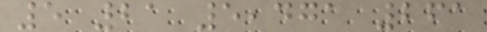5 21 5,471 261
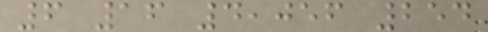6 16 4,056 254
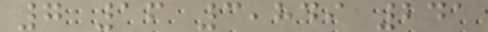7 16 3,849 241
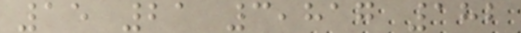15 21 3,817 182
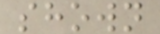shown
